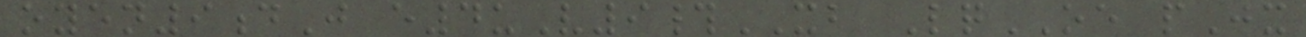oyen9dJ e4uV9#XB LqOE pJx
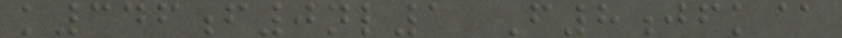k346f0nl1 F8jfk@
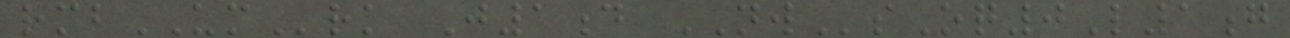rmbUMrk J1d NWsOq0L1g
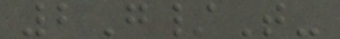2G/T-
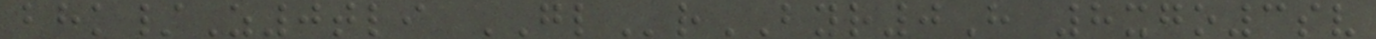bhk/Z0tli GLrBYR0H 8xgo3sv
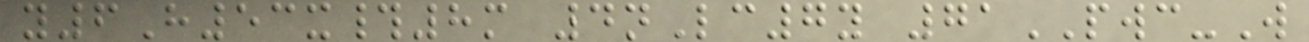y6H53x#8m 4nLc7y 71PWC-W
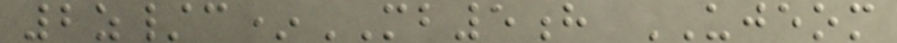2z/c*MB5h UJEOM
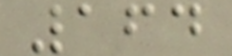164
